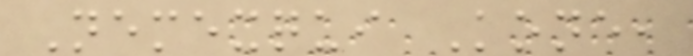Nemexqui Kone,
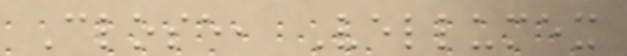Close, Vellumex
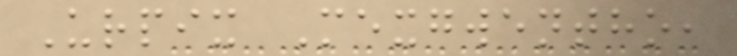Urpix Mexgwentho,
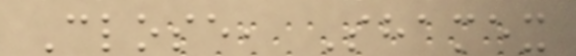Close, Shamex
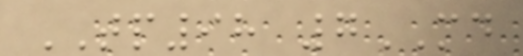TP98 7MD
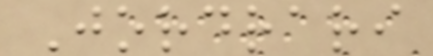Jordrari
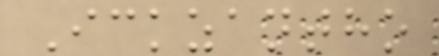Ickzantho
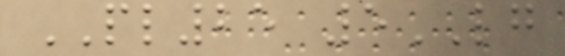PL25 5LG
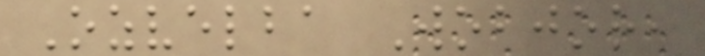Ozvelba Wobjor,
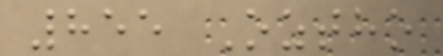855 Oztho
